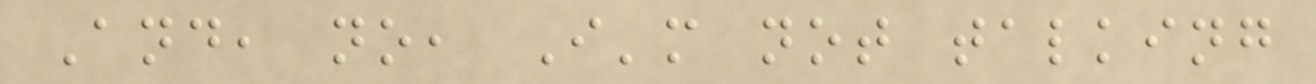And, no, I'm not talking
